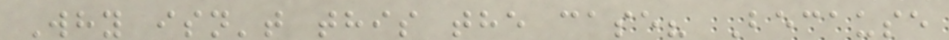Why isn't this the case? Because
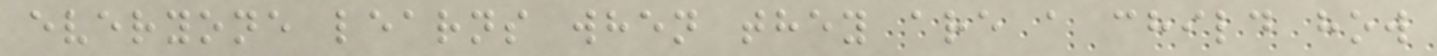everyone learns when they are a child how
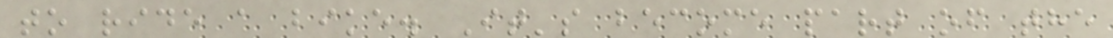to ride a bike. It's become part of the
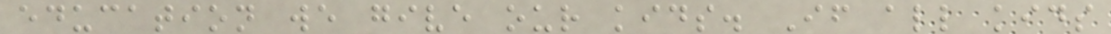education we give our kids. If all kids
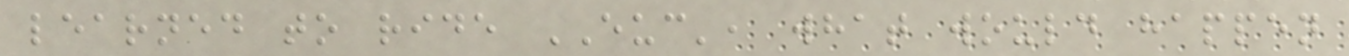learned to ride EUC', what would happen
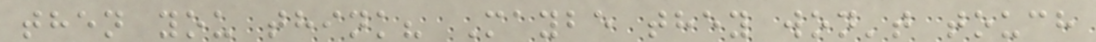then you think? Maybe they won't touch
